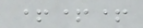+++
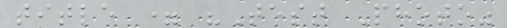title = "Test Photo"
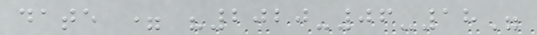date = "2020-06-18"
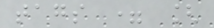tags = [
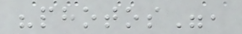"photos",
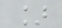]
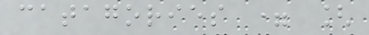catagories = [
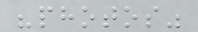"photos"
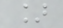]
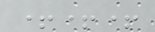+++
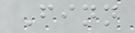Finn
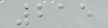215
